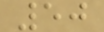50
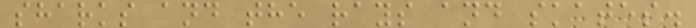sharks and the rays and skates.
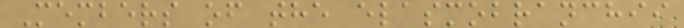Members of the elasmobranchii
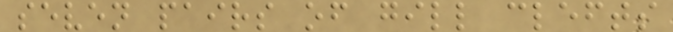seven pairs of gill clefts
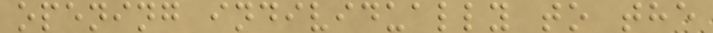opening individually to the
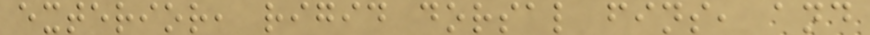exterior, rigid dorsal fins, and
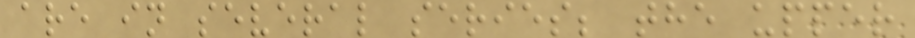are in several series; the upper
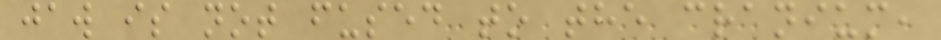jaw is not fused to the cranium,
